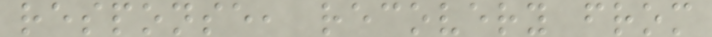response, recovery from
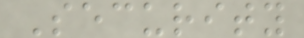Security
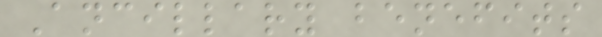Ancillary benefits
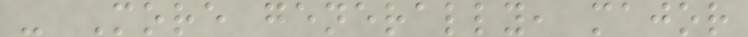- More generally, major
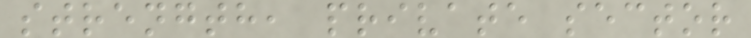strength, private sector
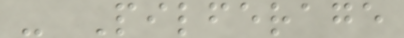- Pilferage
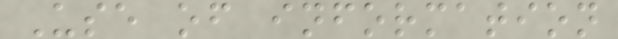Use of information
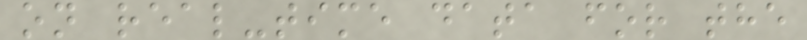on real-time data for the
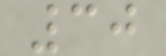30
